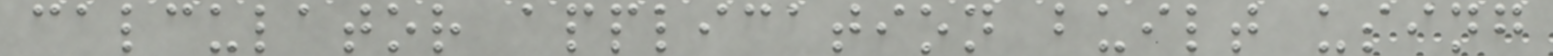calculator application built using
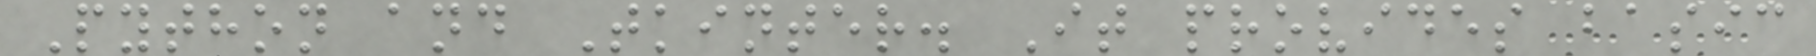Python and Tkinter. It provides basic
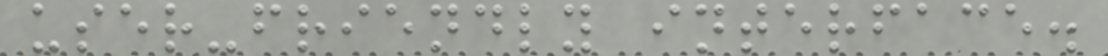user-friendly interface.
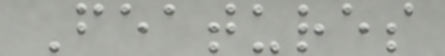Features
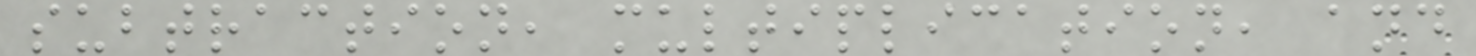subtraction, multiplication, and
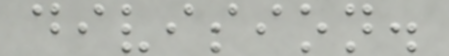division.
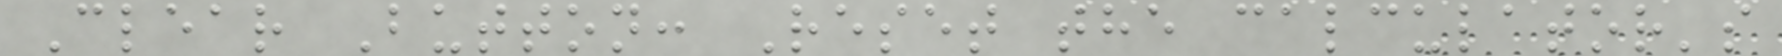Clear Button: Reset the calculator's
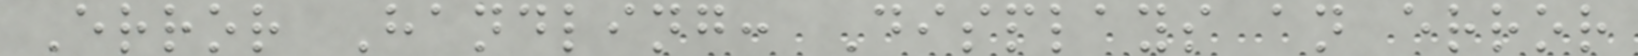Error Handling: Displays an error
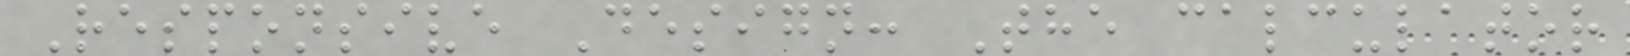Responsive Design: The calculator
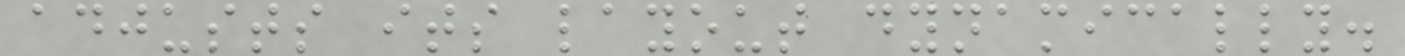adjusts its layout dynamically.
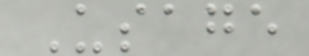Usage
